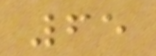65
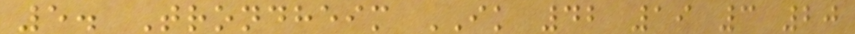5. Trondheim IK 42 19 3 20
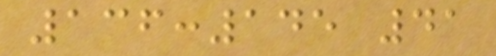136:145 41
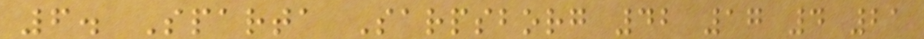6. Sparta Sarpsborg 42 17 4 21
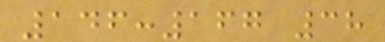146:167 38
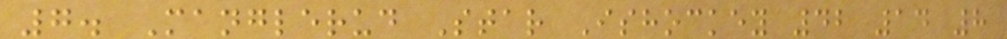7. Manglerud Star Ishockey 42 14 8
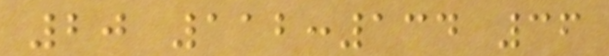20 112:134 36
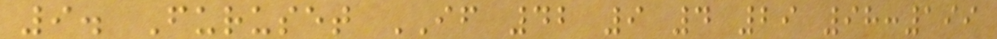9. Furuset IF 42 9 4 29 98:199
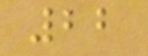22
